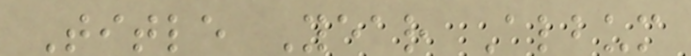Title Year Album
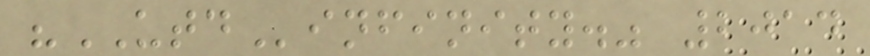"UTDinfinity." 2014
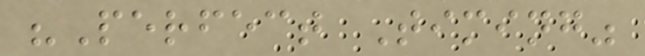"Perfect Timing"
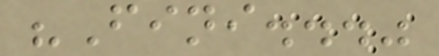"Fini..."
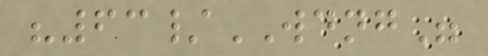"63/WDNG"
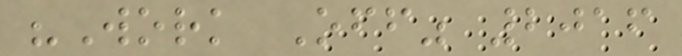"Work Off" 2016
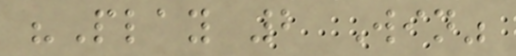"Play 2 Win"
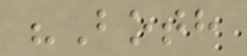"Both
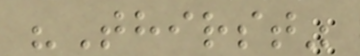"Thirst"
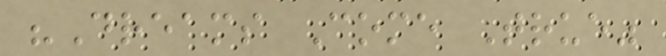"Dreams Come True"
